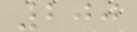200
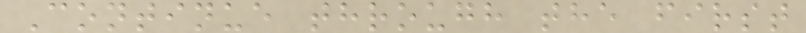Continue through the first
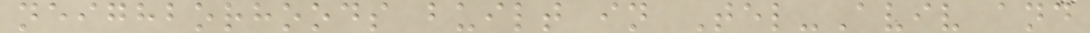neighborhoods built in Tel-Aviv and
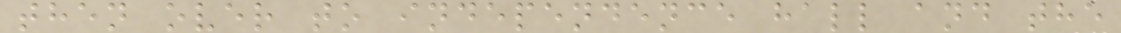then over to independence hall and the
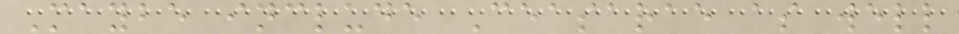Maybe include Ceasarae as well
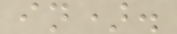in).
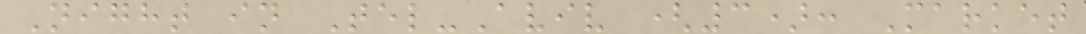Night in Tel-Aviv (3): Market
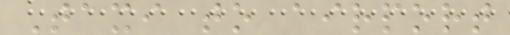Taxi to airport
